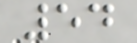54
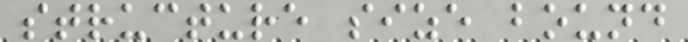structure size bound
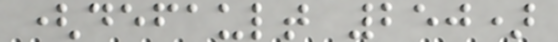(default 250)
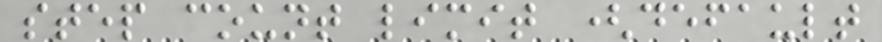step count limit (default
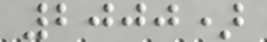2000)
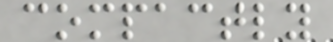compactly
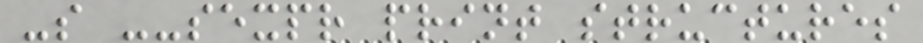-s --sexpr print structures
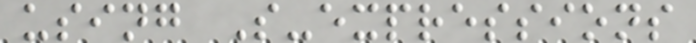using S-expressions
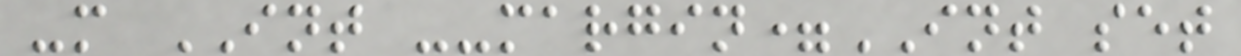-m INT --margin=INT set
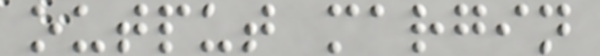output margin
